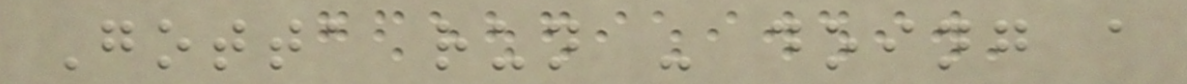Gotta run - doing a
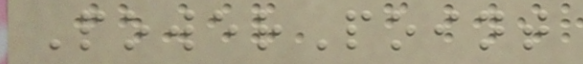PowerPoint
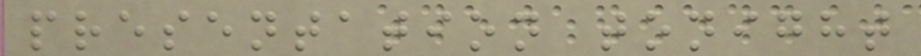presentation tonight
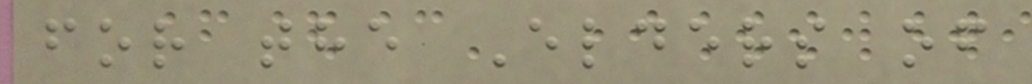for the Elders of
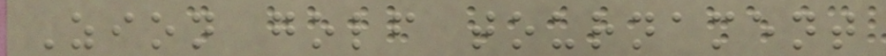Zion golf tournament
